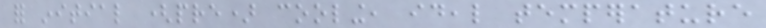for initial (pre) cooling, ideal temperature
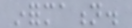information.
